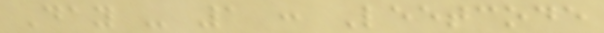Day - 1 : Leetcode
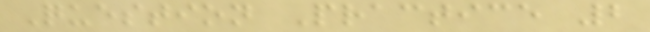Question Practice 2
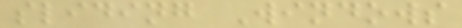sliding Windows
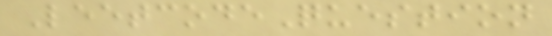LeetcodeQuestion
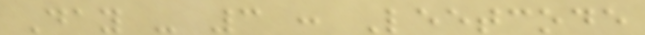Day - 3 : Leetcode
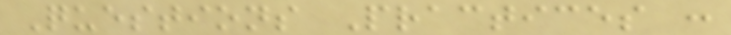Questions Practices :
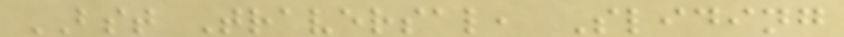BST Traversal, Sliding
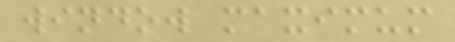window maximum
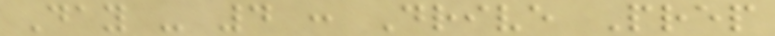Day - 4 : Drive Prep
